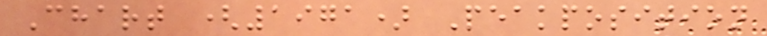Chart (1971) Peakposition
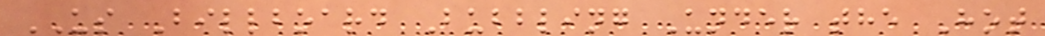US Billboard Bubbling Under the Hot
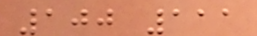100 111
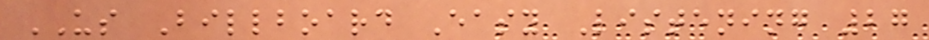US Billboard Easy Listening 27
